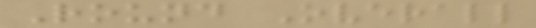Round Overall
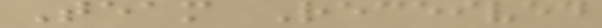Team Received
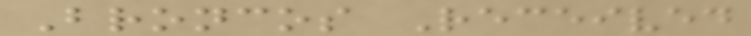Broncos Received
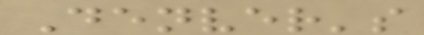Denver's
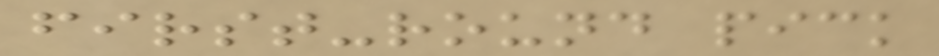first-round pick
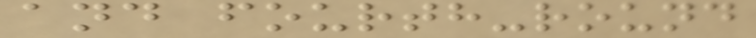and fourth-round
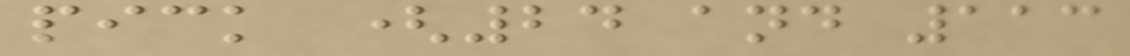pick (24 and 113
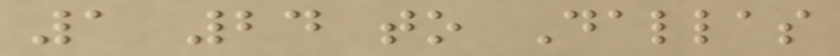1 24 to Dallas
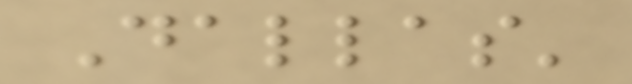Dallas'
